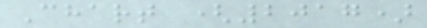Chart (2017)
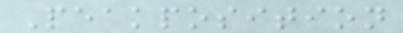Peakposition
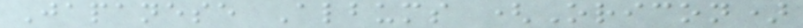Japanese Albums (Oricon)
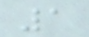1
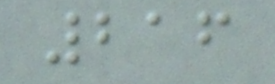216
